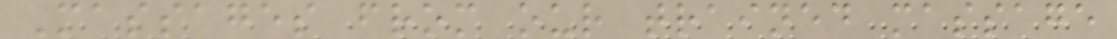Massages from our trained massage
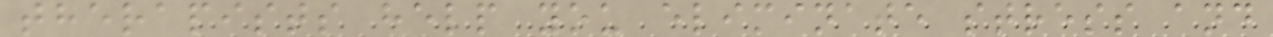therapists help you eliminate stress and
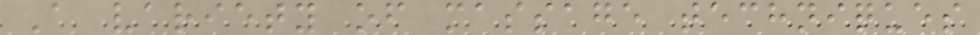A variety of massage techniques
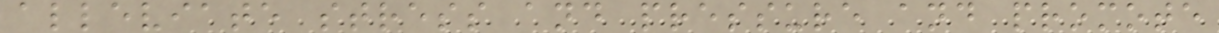alleviate stress and pressure and promote
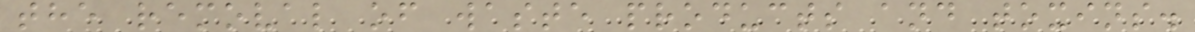the removal of waste products and toxins.
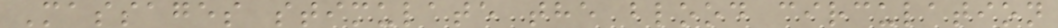Massages stimulate the blood circulation
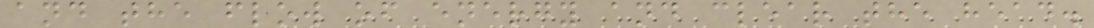and the flow of energy and clear the head.
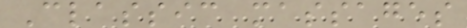Classic massages
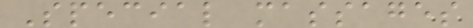Special massages
